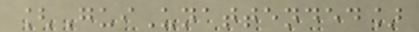[GuiUnattended]
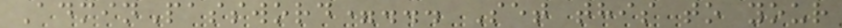AdminPassword=... Set this to your
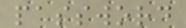password
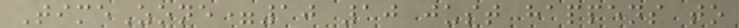TimeZone=10 10 just happens to
